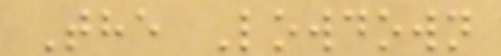The Lowdown
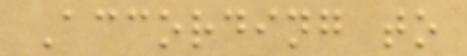According to
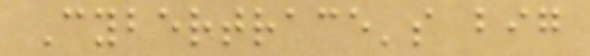Cybertrace's big
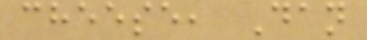cheese, Dan
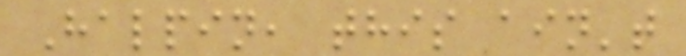Halpin, this ain't
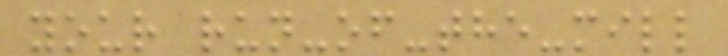your run-of-the-mill
